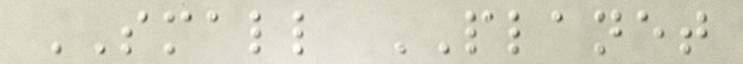SMALL PLANET
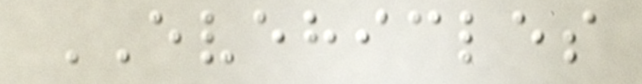EVEHICLES
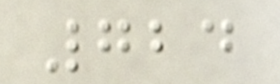724
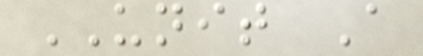UNIT A
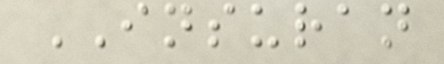INSURAN
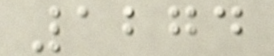1274
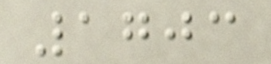1703
